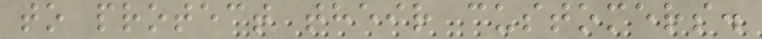to protect their customers.
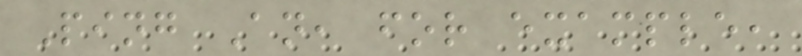Ping An, for example,
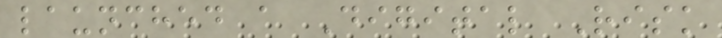launched a Digital Risk
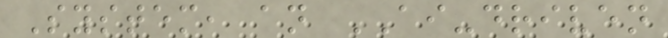System, an AI-driven
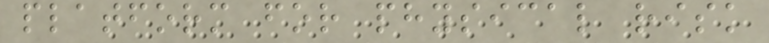platform for physical risk
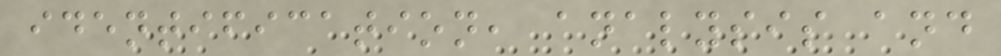identification, analysis and
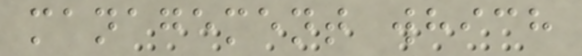management which
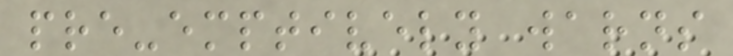pre-emptively warns
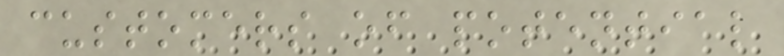customers of potential
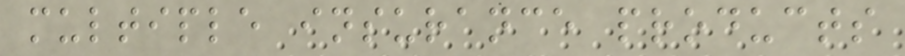multiple insurance products
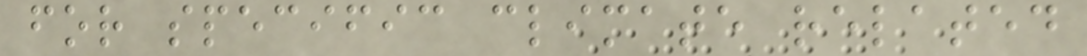for specific climate related
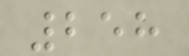258
